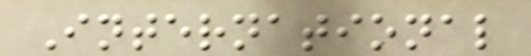International
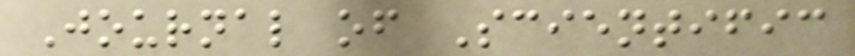Journal of Scientific
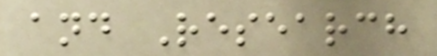and Research
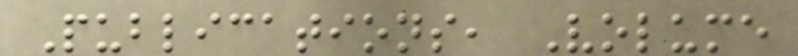Publications, Volume
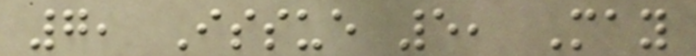7, Issue 5, May
